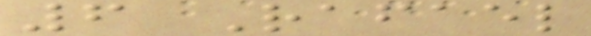6 Rafael
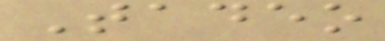Tadeo
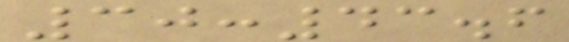30:43.6
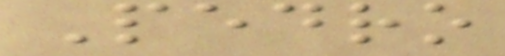Pedro
